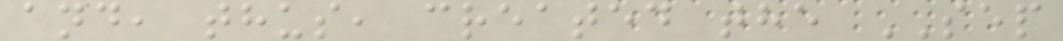and, thus, created the SEP
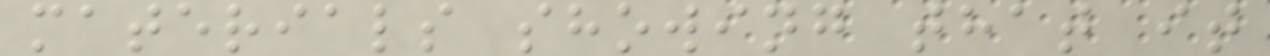materials showing that it
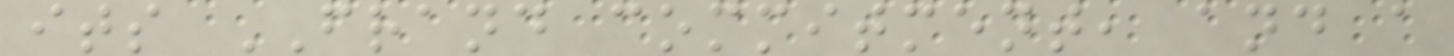its FRAND commitment, and a
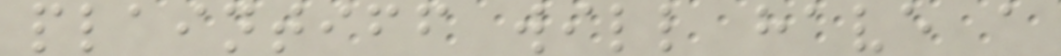plaintiff will have a
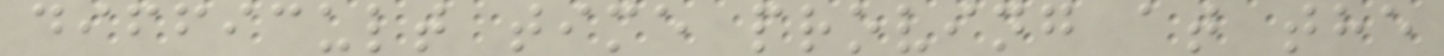difficult time proving at the
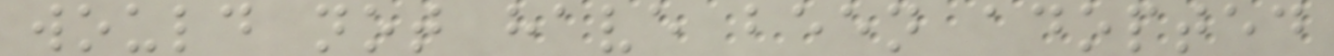would not have been adopted
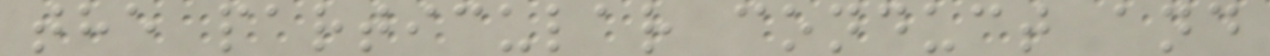the particular conduct and
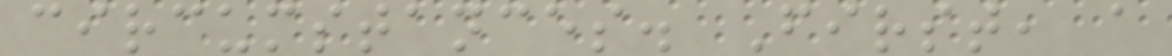circumstances. First, a
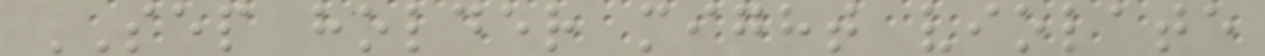SEP holder might violate
